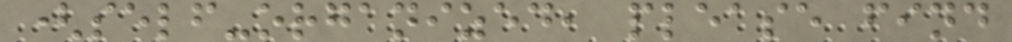(self-organized, please find
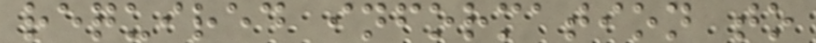required information to
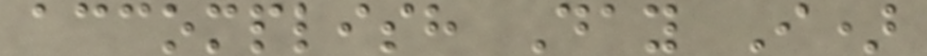accomplish Day I)
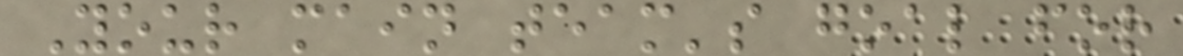Your main team's goal for
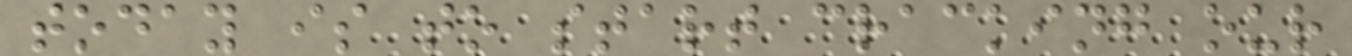today is to start cracking our
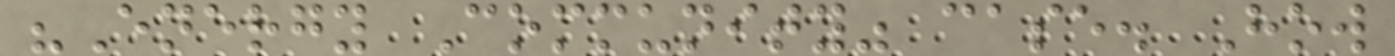"Energy Community" case. How
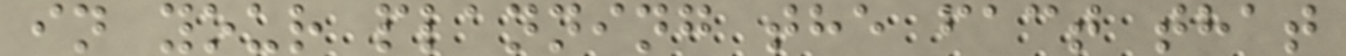in your planning the fact that
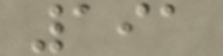191
